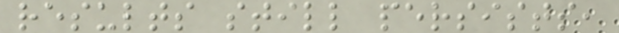results still persists,
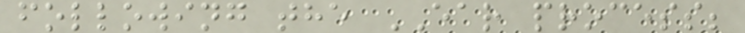following the EAR process;
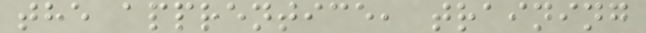the apprentice, training
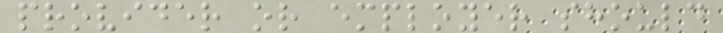provider or employer should
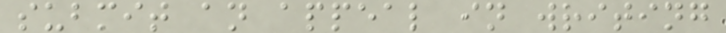submit an appeal in writing
